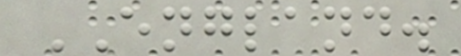ENGLAND.
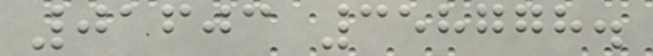01603 358778.
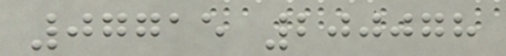07715 200078
